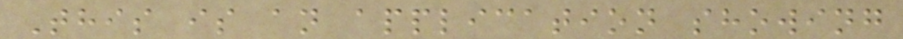This is an application showing
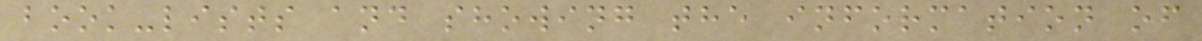book-lists and showing the information of
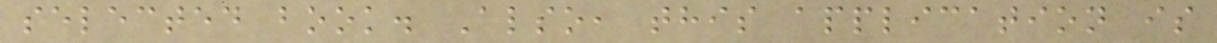selected book. Also, this application is
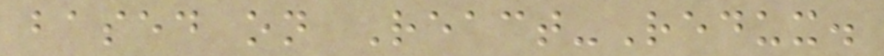based on React-Redux.
